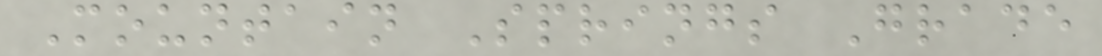Mountain Springs Grade
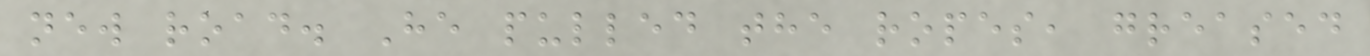new road. He pulled the ropes, greased
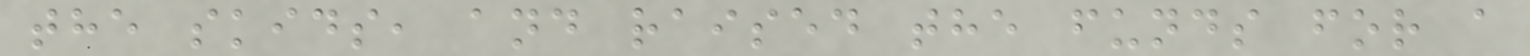the skids, and raised the funds for a
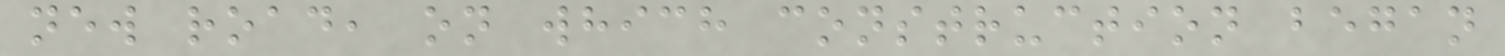new road, on which construction began
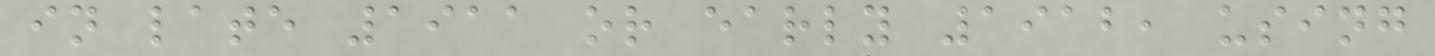in late 1911 or early 1912, using
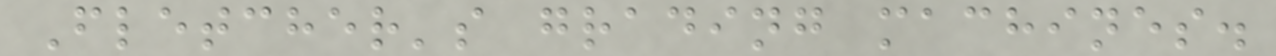Fletcher's grading machines.
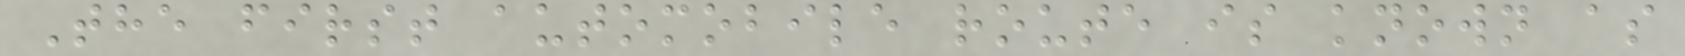The first automobile route is known as
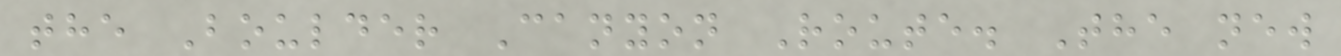the Boulder Canyon Route. The new
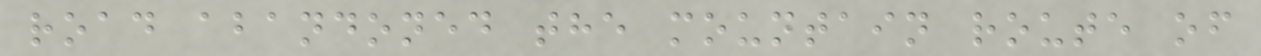road abandoned the mountain route of
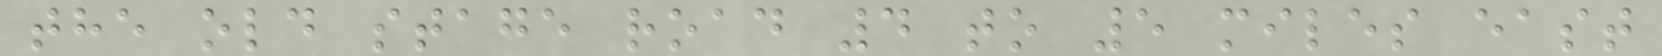the old stage road 4 to 5 miles east
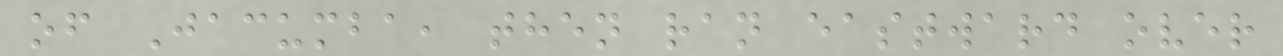of Jacumba, then ran eastward over
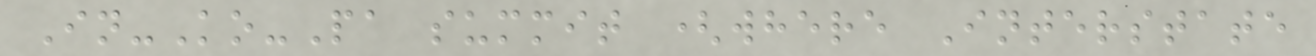In-Ko-Pa summit (where Interstate
